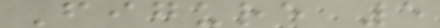Figure 5
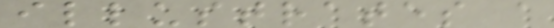illustrates a
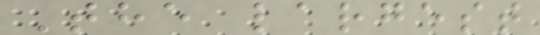The largest
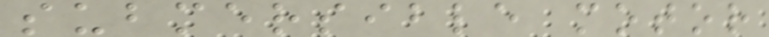submersible motor
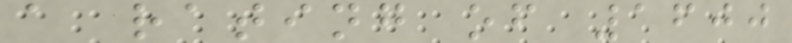a rating of 1600
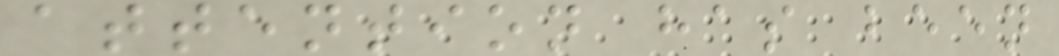attention has been
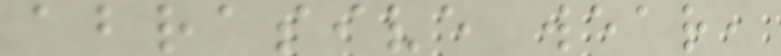abrasive wear,
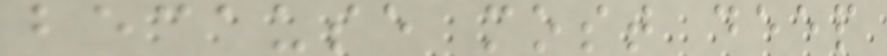because most deep
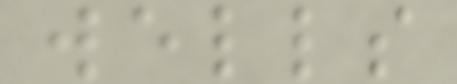wells
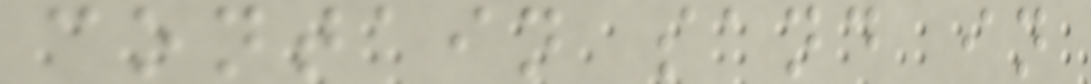contain sand in
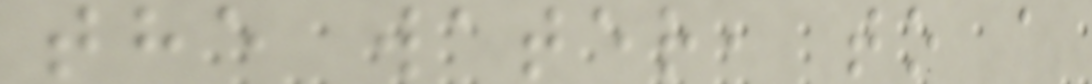the water, to a
